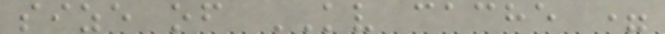size of KV cache =
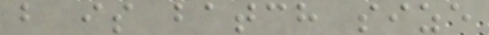b is batch size
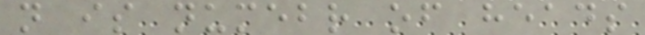n is numebr of heads
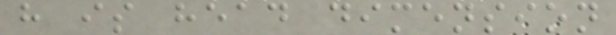h is head dimension
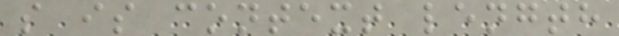s is context length
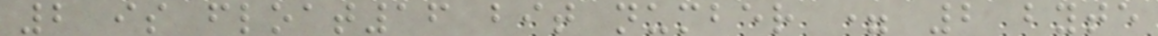2 is float16 bit number = 2 byte
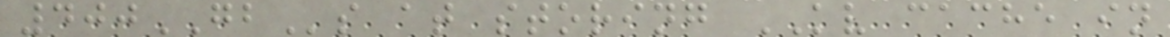400GBs at storing KV cache in
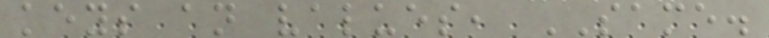keys an values, SAME.
